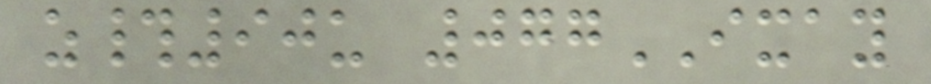z#90u 077IXAY
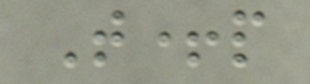T+p
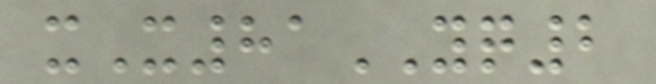xX81YQ2
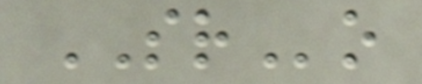SRo
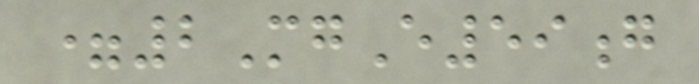=2MgE59g
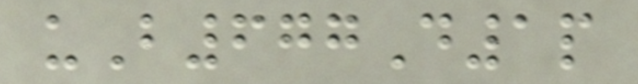uB677D1p
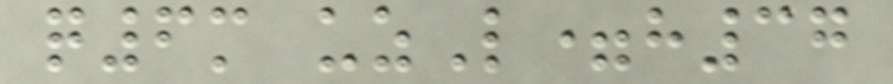q6m uzL=h37
